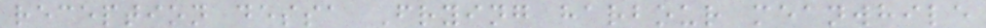reception dessa Frying harbour meanwhile
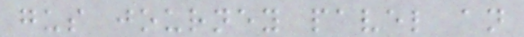gus journey pavel an
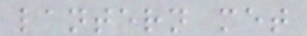lantern met
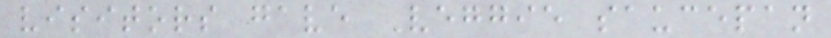visitors gave Veggie saucepan
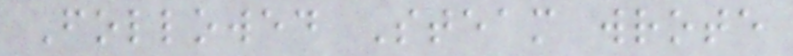Followed Steam wrote
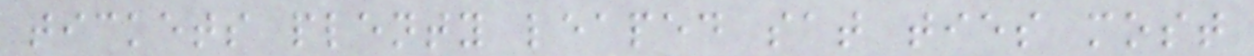tickets plenty leaped sat ties most
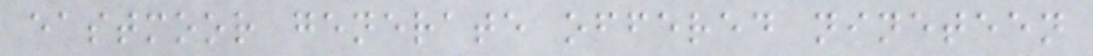eastmoor generate offered nineteen
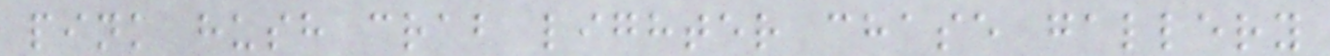pink hush crab lighter chase gallery
